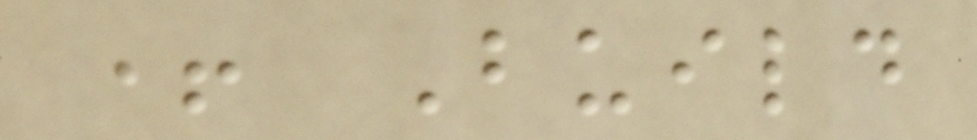+ Build
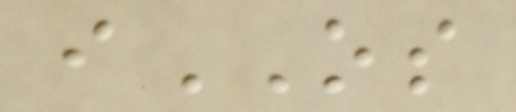iOS
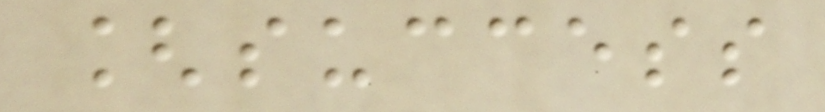[success
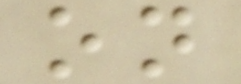on
